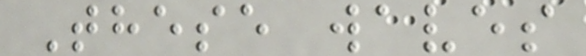These waves
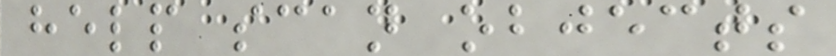help scan objects
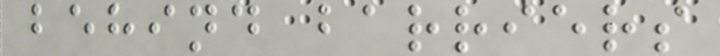behind barriers
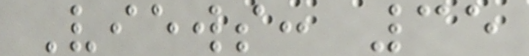Views: 35
